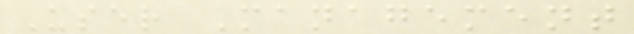User Management
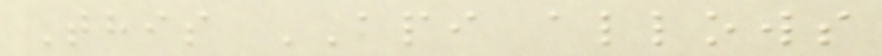This API allows
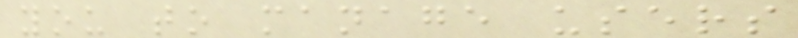you to manage users
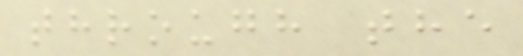through the
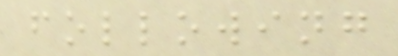following
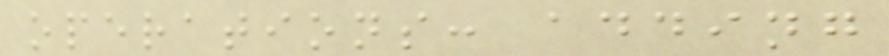operations: adding
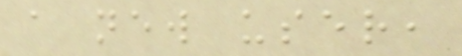a new user,
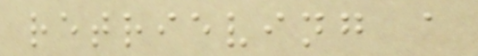retrieving a
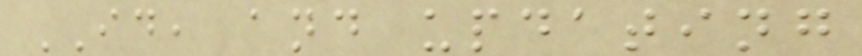ID, and updating
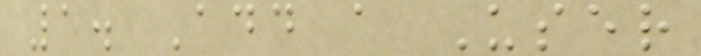1. Add a User
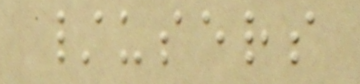/users
